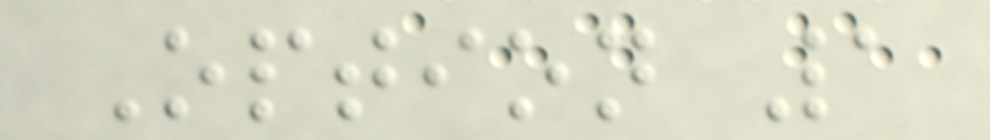Option 1
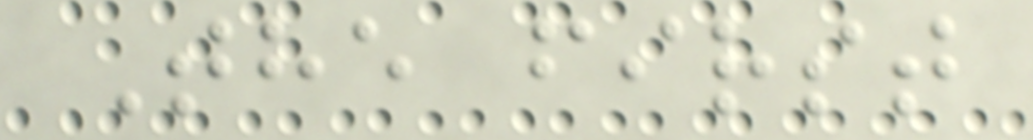The first
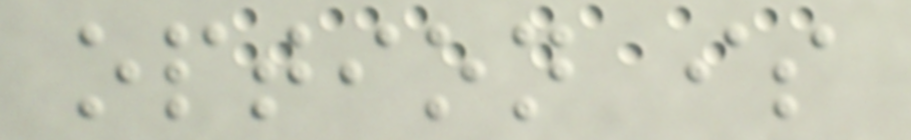option is
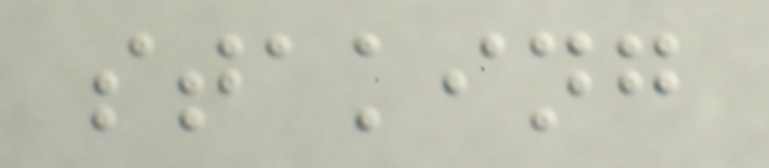staking
